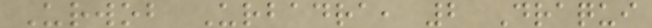Urwob Urbadra, 2 Draqui
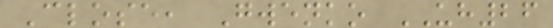Close, Gwenko UH26
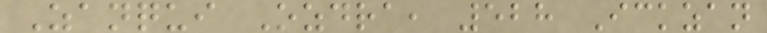Zanqui Ozdra, 528 Ickzan
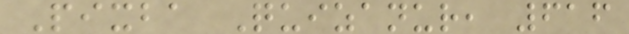Pixba Quizanur, 616
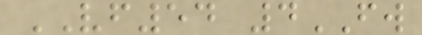VF54 4FW
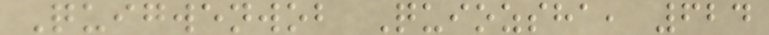Quigwenwob Quiozsha, 624
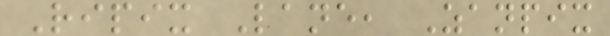Ripix Lane, Zanpix
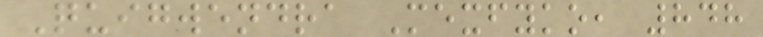Quigwendra Mexfyko, 848
